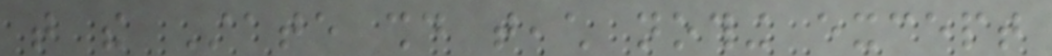that the State should teach nothing except
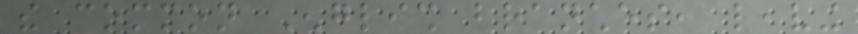the common English branches, leaving
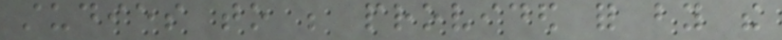studies to be provided for by the
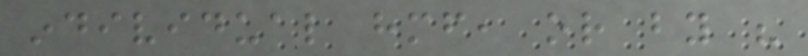individual himself, or by his
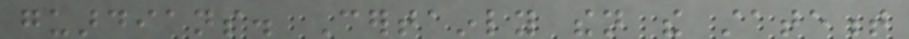guardians. Certainly then the statement
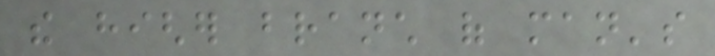the higher branch of man's
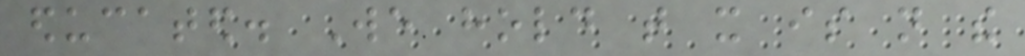educated. We hold that it is not the
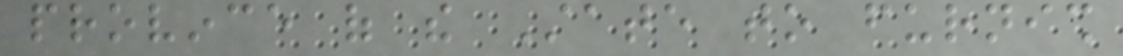province of the State to furnish
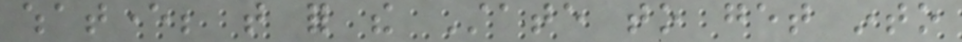whatever; that for the State to get into
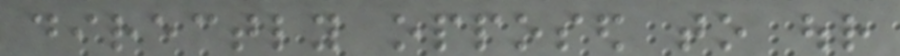directly opposed to our
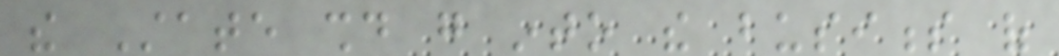the State should go into the business of
